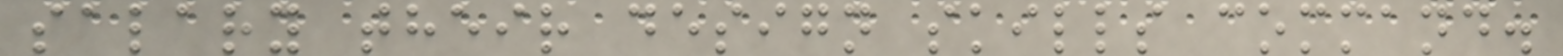salary their design skills command.
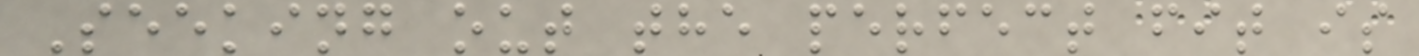Seeking out the perfect fit is
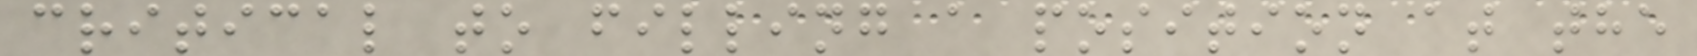critical to filling a position at the
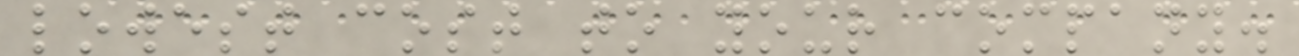lowest cost to your company.
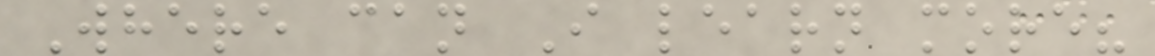Where can I learn more?
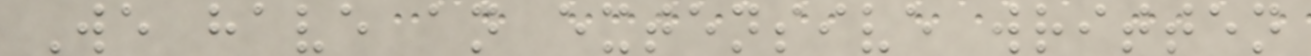We have an extensive written
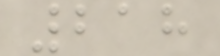218
